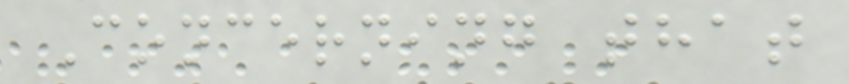Concerning that
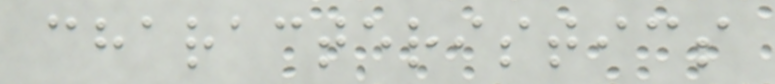characteristics
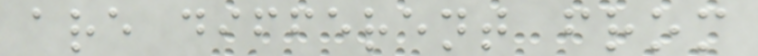are different from
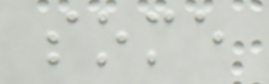some
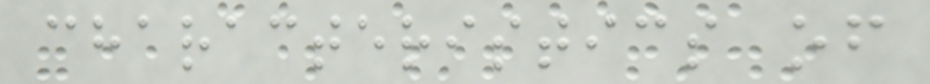characteristics of
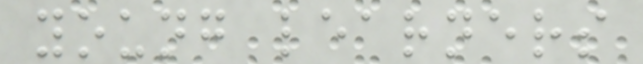young learners
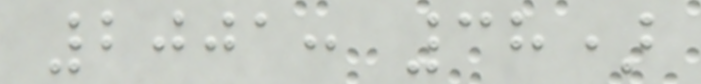2001: 38)
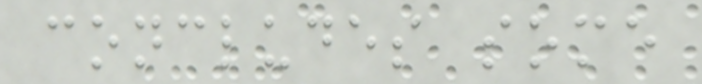concludes some
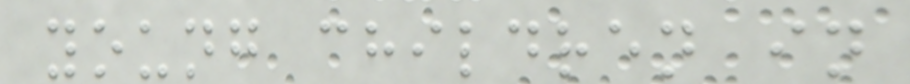young children in
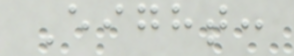Eight:
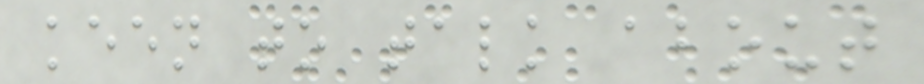keen to talk about
